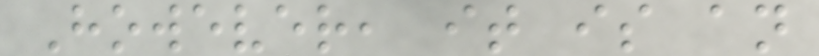However, it is an
